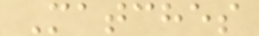Matches
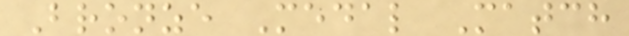Bronze Medal Match
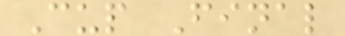Cup Final
